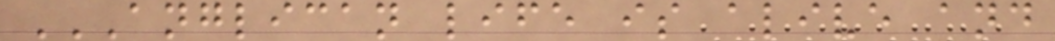ANGLICAN LIFE IS ALIVE AND
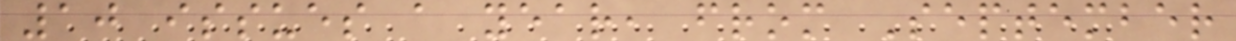10 issues a year, from September
